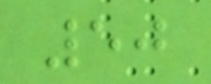50
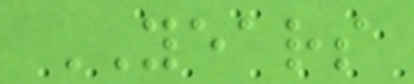YEARS
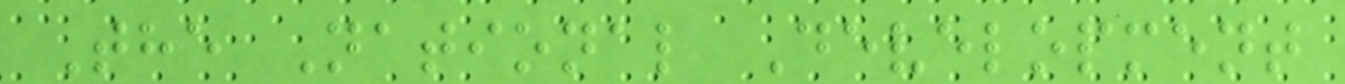The National Development
